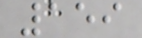159
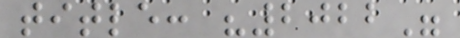title: "2022"
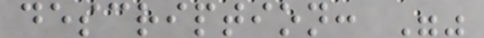description: ""
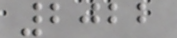2022
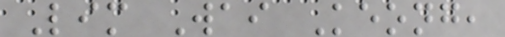Lim Wai Keong,
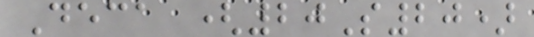Deca (20S20)
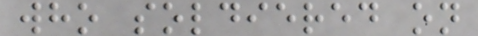who soldiered on
